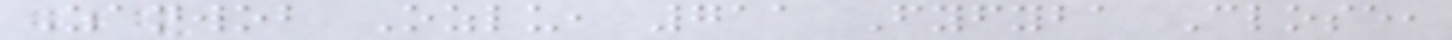Zanwob Ozlu, 711 Fyfyba Close,
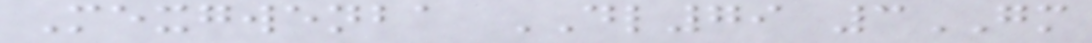Mexgwenba DL79 3GM
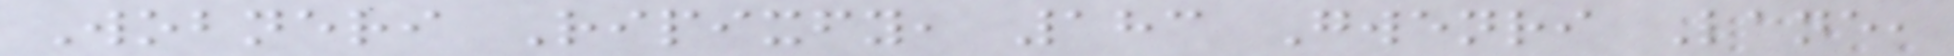Wobneri Ripixfy, 183 Gwenri Lane,
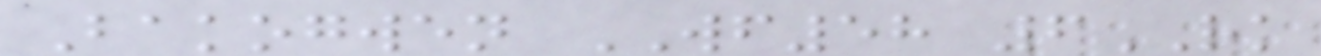Bakogwen WF58 6RK
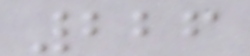226
